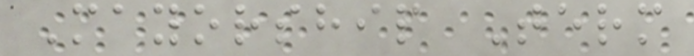Mayorship Term
